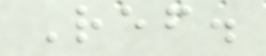Ref.
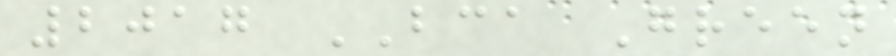2017 BCA Green
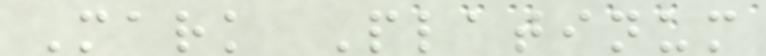Mark Platinum
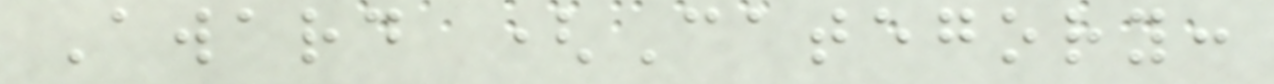Award (Category:
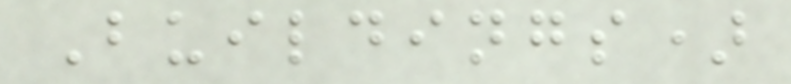Buildings)
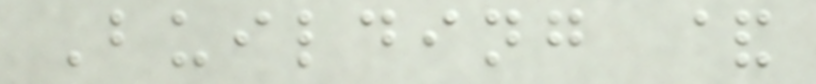Building &
